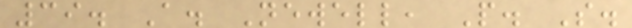39. A. Newell, P. S.
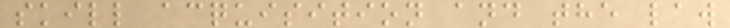skill acquisition and the law
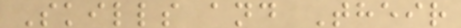Skills and Their
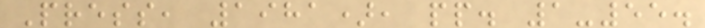Press, 1981), pp. 1-55.
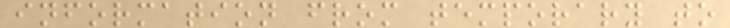information from temporary to
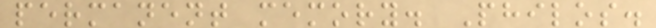permanent memory. Philos.
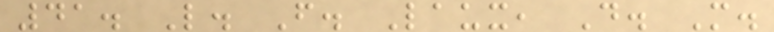41. L. F. Laux, D. M.
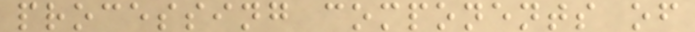processing components of
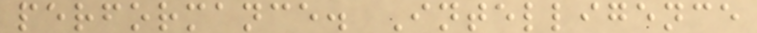performance. Intelligence
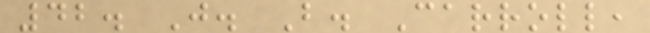42. J. B. Carroll,
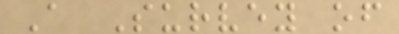A Survey of
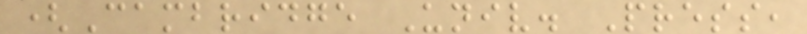(Cambridge Univ. Press,
